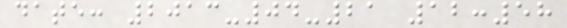date: 2013-04-21 12:58
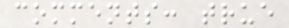comments: true
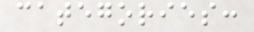categories:
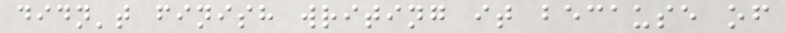didn't finish writing it because of
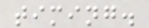timing.
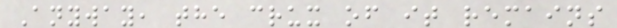Anyway, the crux of it remains
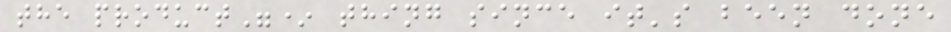the product"* thing since it's been done
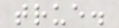true.
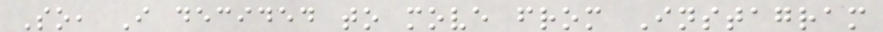So, I decided to move from Instagram
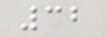32
